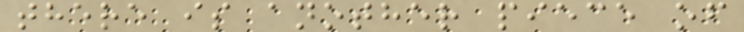there is another piece of
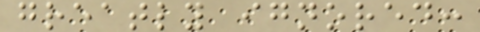greatly ignored:
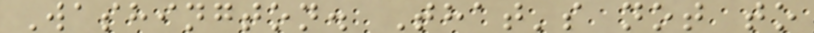Washington. That's not to
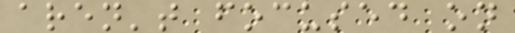aren't focused on
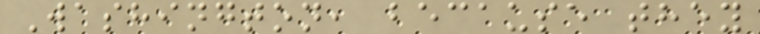Washington, because they
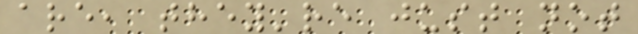are, they're just not
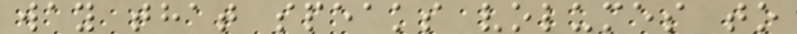way that speaks volumes to
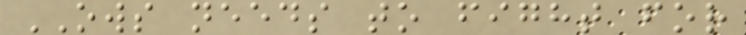OWS needs to fight for
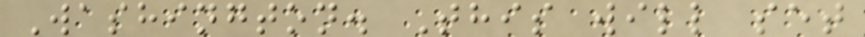Washington. This will set
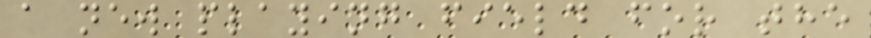a new playing field for the
